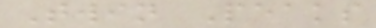Twin Peaks
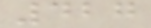427
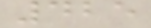425
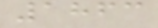1863
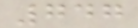747
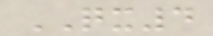QX4
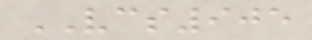VCS905
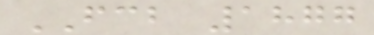FCB 1877
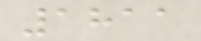1811
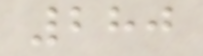280
